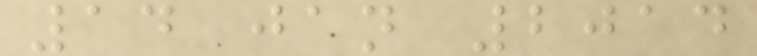14 jan 2014
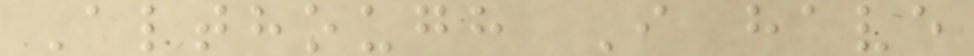Although I have
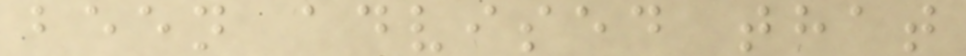been advised that
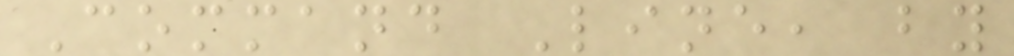Command Line, by
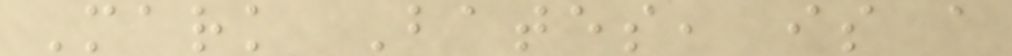Mark Bates, is a
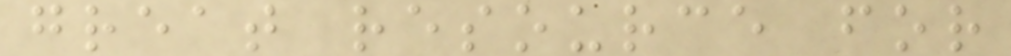great resource for
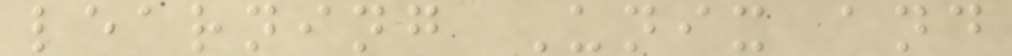learning Unix and
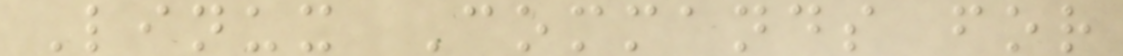Linux Commands for
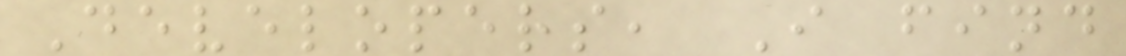Developers, I find
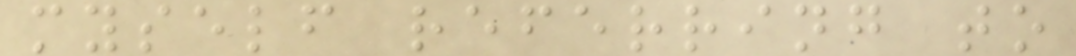myself referring to
